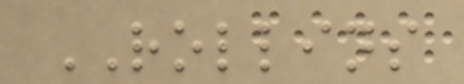ROLLINS
